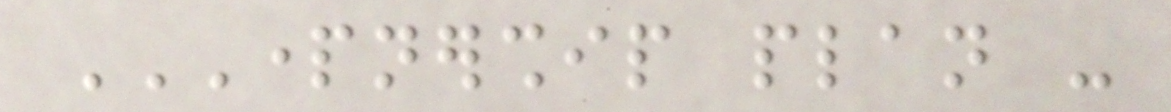PARTNERSHIP PLAN -
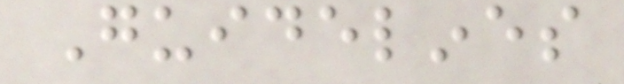Guidelines
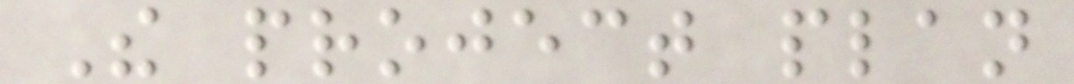The project plan
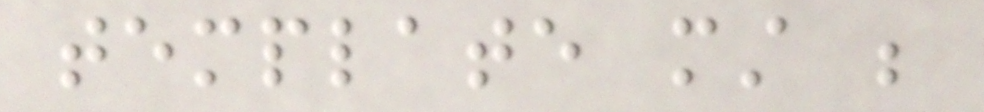template must be
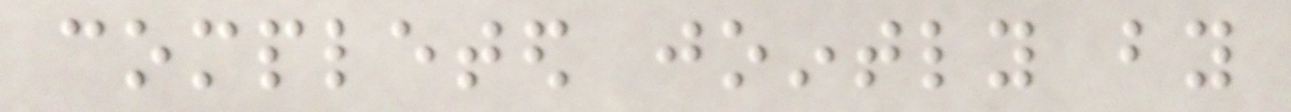completed jointly by
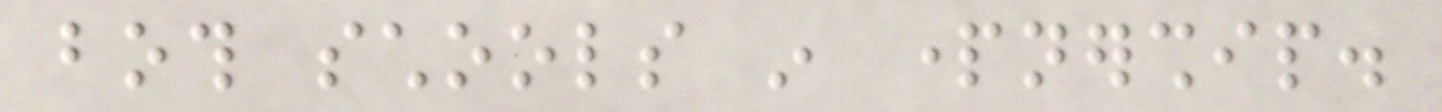both schools in partnership.
